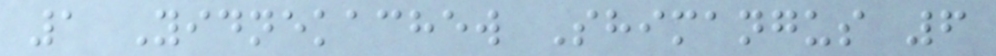1 Yidnekachew Shimangus 6
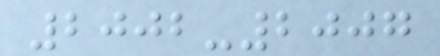2002-2007
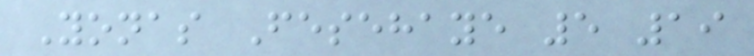Yonas Fesehaye 5 19
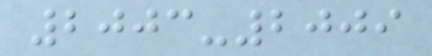2003-2009
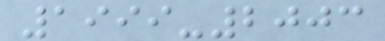1999-2003
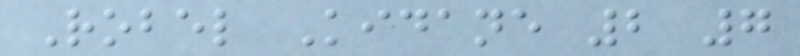Robel Kidane 2 7
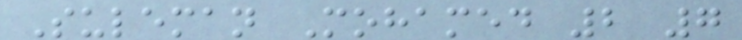Suleman Mohamed 2 7
